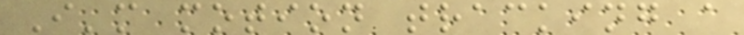I'm motion tracking a
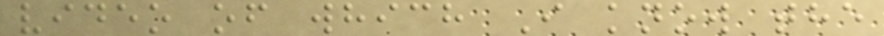video of which I know the
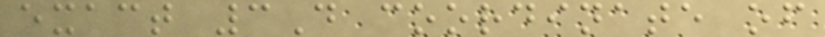exact 3D coordinate of
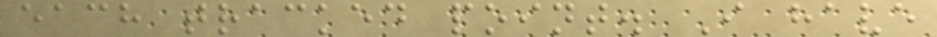each tracked point. I have
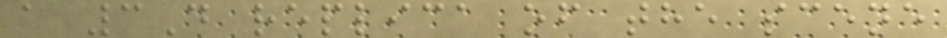a 3D replica of the scene
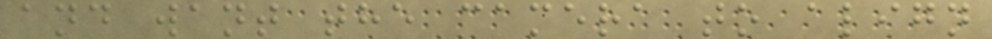and want the camera to align
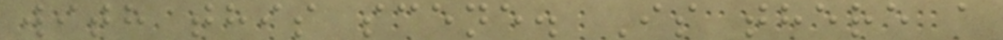with this scene. Is there a
